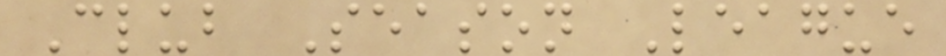Club Season League
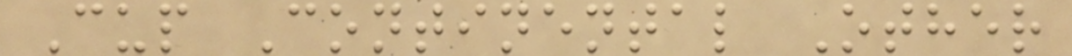Cup Continental Other
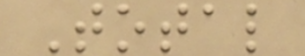Total
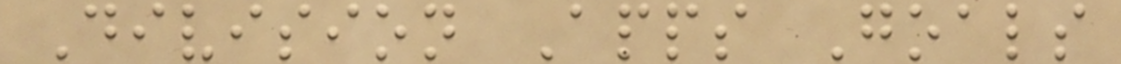Division Apps Goals
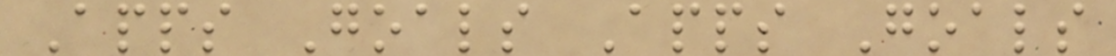Apps Goals Apps Goals
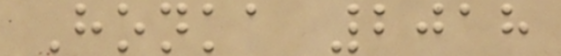Honka 2018
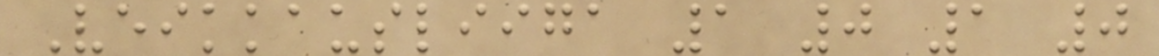Veikkausliiga 1 0 1 0
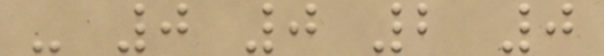- 0 0 2 0
